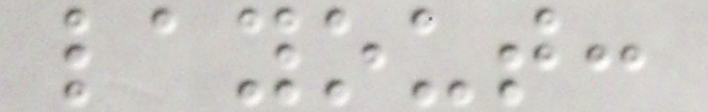layout:
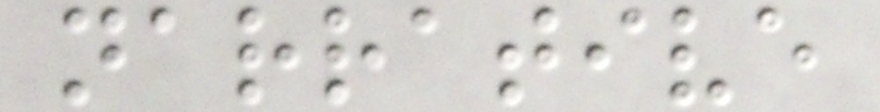narrative
